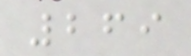269
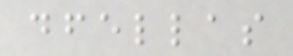dfellas
